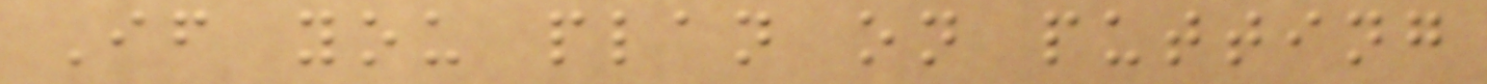If you plan on putting
